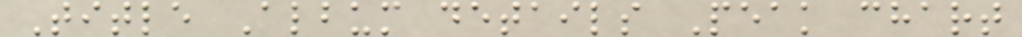Title Album details Peak chart
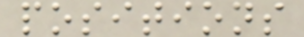positions
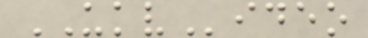UKVideo
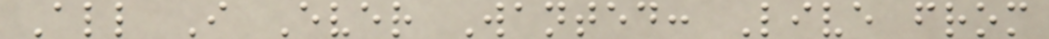All I Ever Wanted: Live from
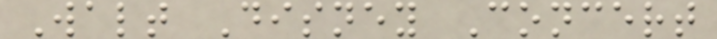Walt Disney Concert
